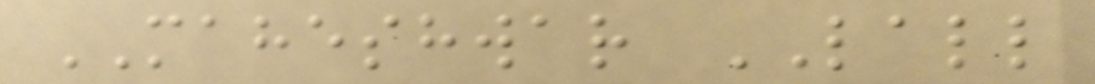MAHESHWAR LALL
